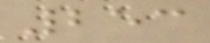253
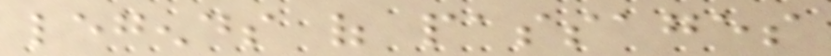legends of passages
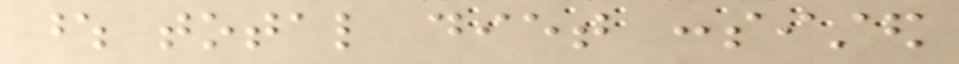whose total diet consisted
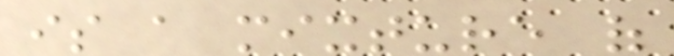is a mixture of
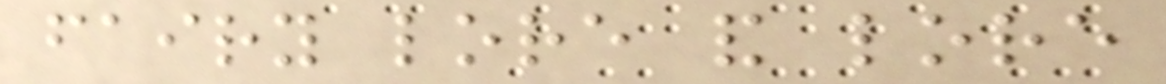fairy lore and lore
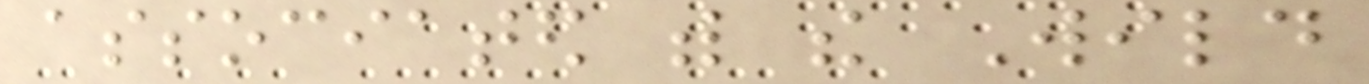associated with the Wild
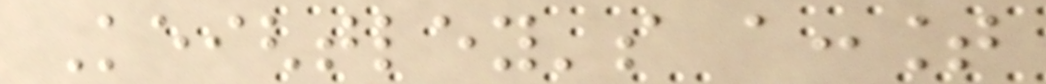Keightley's account
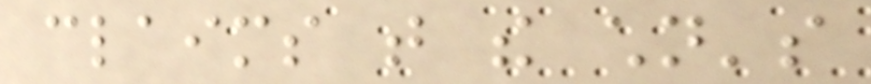claims that the children's
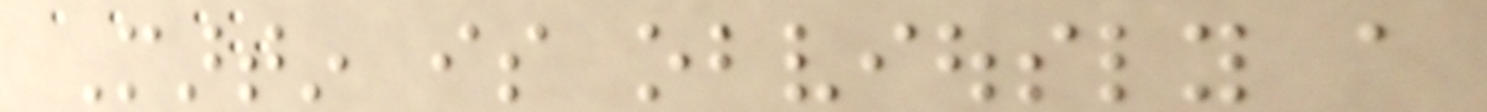Martin is obviously a
